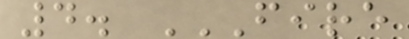4. FIRE
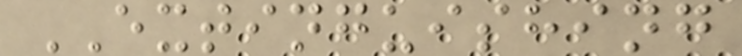EXTINGUISHING
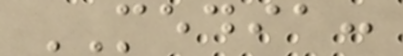MEDIA:
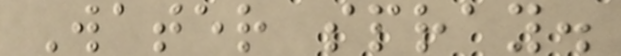Water spray.
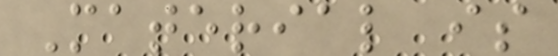Material is
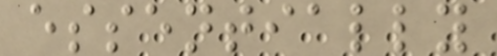essentially
